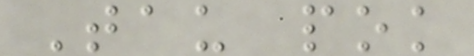Tau pok
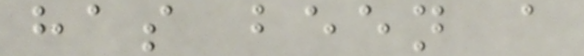has been a
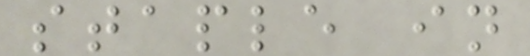staple in
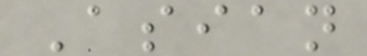Asian
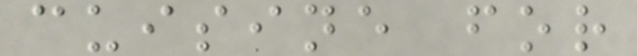cuisine for
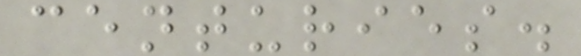centuries.
